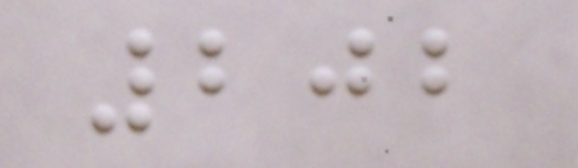202
